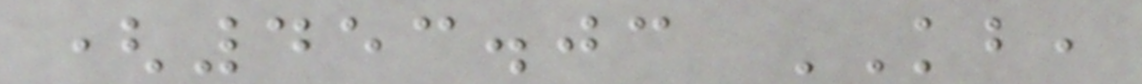(453.03 KB,
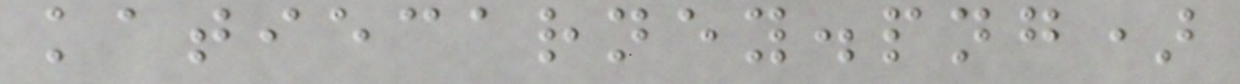katiecarney.png)
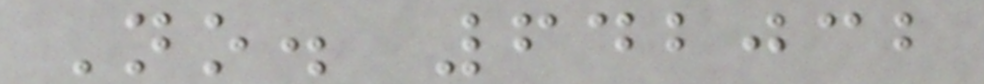No. 642032
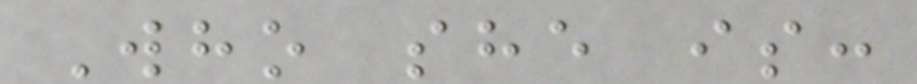Who she is:
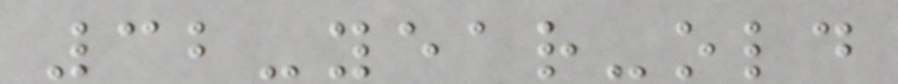32-year-old
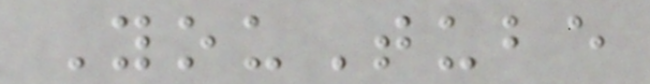YouTube
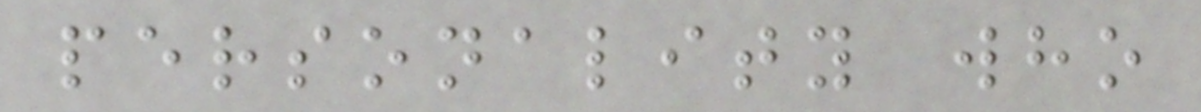personality who
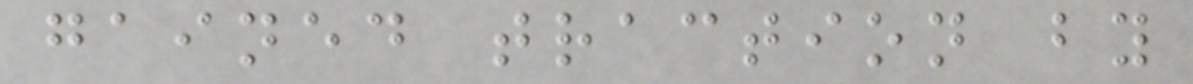gained traction by
